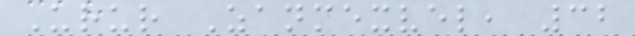Urur Zanmexvel, 32
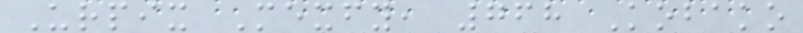Urpix Mexfy, 768 Kobako
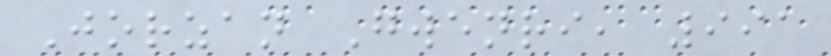Jorzan Gwenri, 991
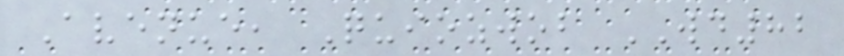Avenue, Quiozwob WD82
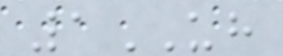1UH
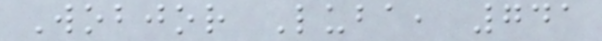Wobjor Luba, 741
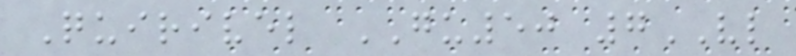Quirivel GU50 7VL
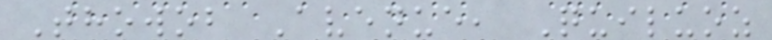Thowob Avenue, Quiluoz
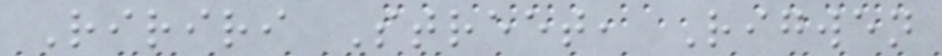Ririri Street, Rigwen
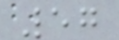57
